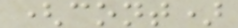(cont)
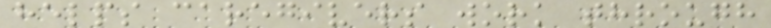helps caregivers work through
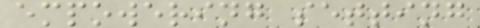empowering setting
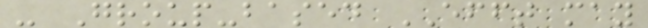- Group-based EFFT may
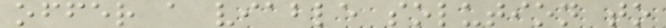offer a viable solution to
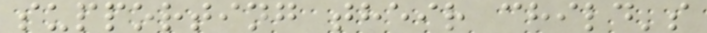supporting their child's
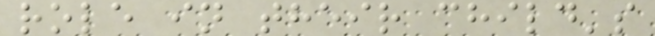role in their child's
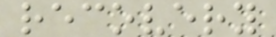recovery
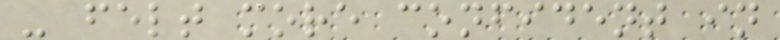- felt more confident in
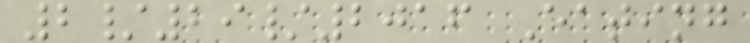2/29/2016 Eating
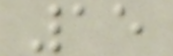15
